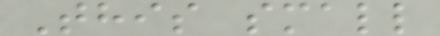This small
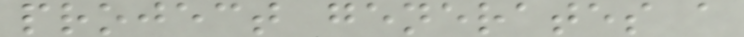project generates a
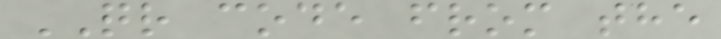QR code from the
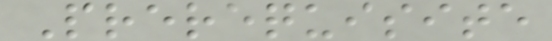Prerequisite
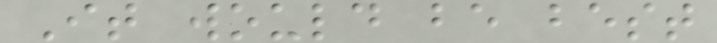It would be best
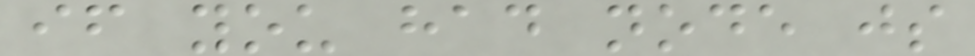if you had node js
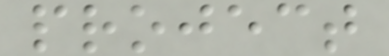project
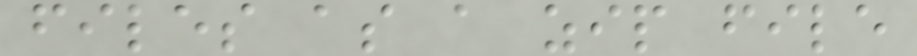files as a zip file
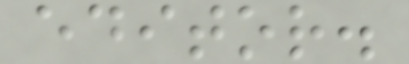editor.
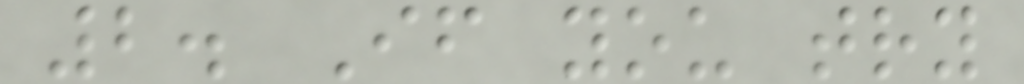2. If you try
